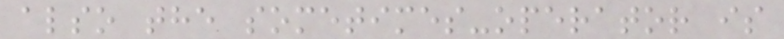also the sometimes-operator is
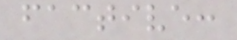factive:
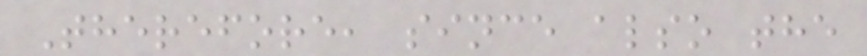Therefore, since also the
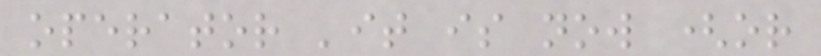operator 'it is now (or
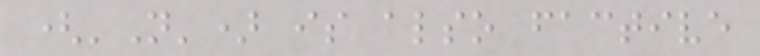('N') is also factive
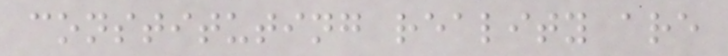constituting reality are
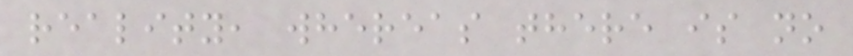reality, whereas there is no
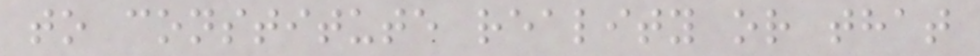to constitute reality or that
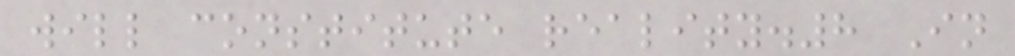will constitute reality.8 In
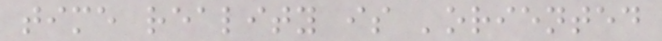time reality is 'oriented
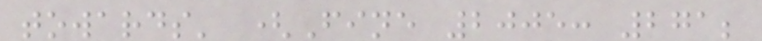towards' (Fine 2005: 271;
